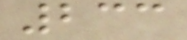233
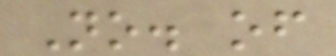No. of
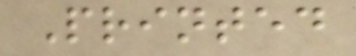Printed
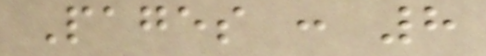Pages : 8
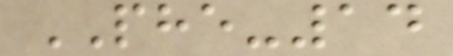PHE-14
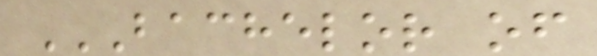BACHELOR OF
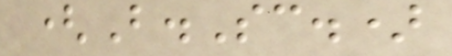(B.Sc.)
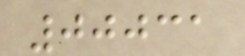00031
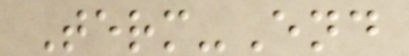Term-End
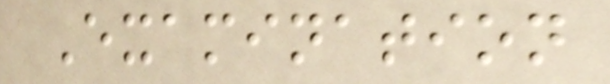Examination
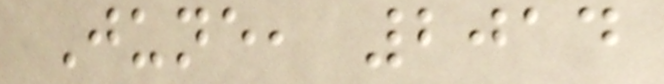June, 2014
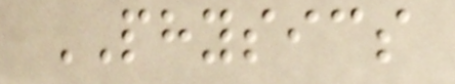PHYSICS
